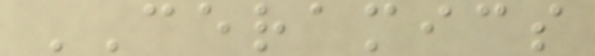CERAMICS
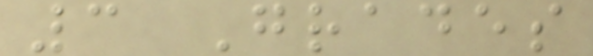3 Grades
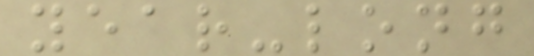year-long
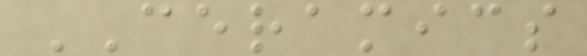CERAMICS
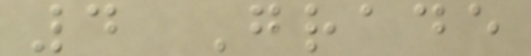4 Grade
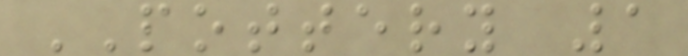POTTERY 1
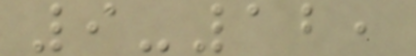9-12,
